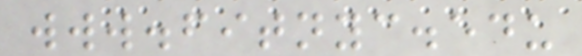www.fitnyc.edu
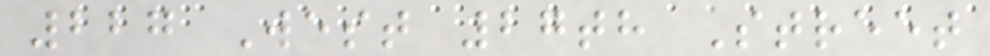227 West 27th Street
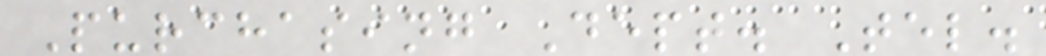Purchasing Dept. Tel.
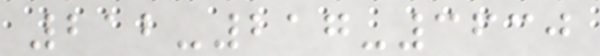212-217-3630
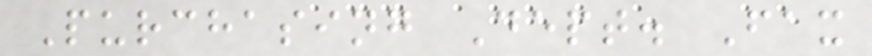Purchasing Dept. Fax
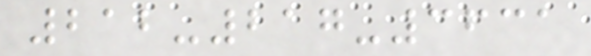212-217-3631
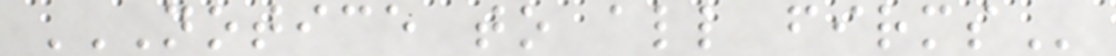NOTICE TO ALL FIRMS
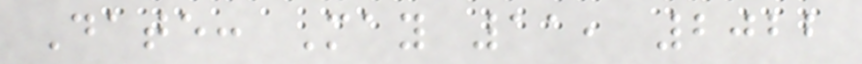Date: May 11, 2022
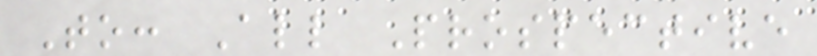To: All Prospective
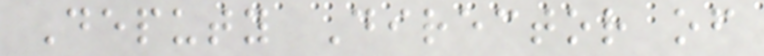Deputy Director of
